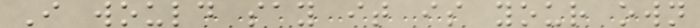I would say it is your own
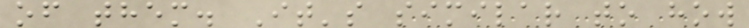of them. It's similar to how
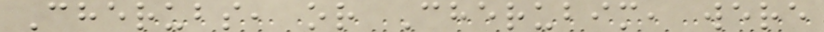Cherubs, or Cherubim, were
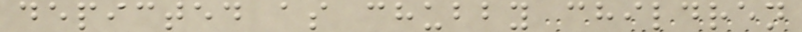depicted as chubby children
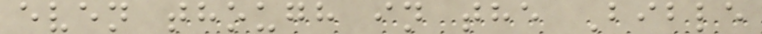even though in the Bible
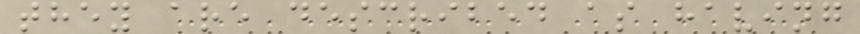they are described as having
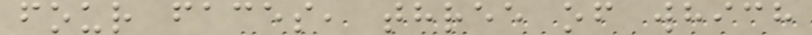four faces, three of which
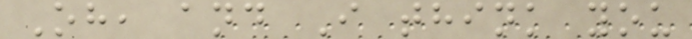Oh, and I think you
